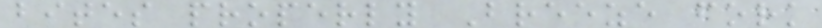bites properly Breeze fork
